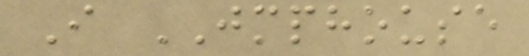I JMPHOUSE
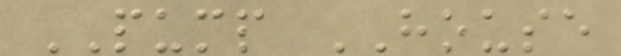PUMP HOUSE
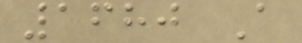1680 A
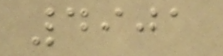4901
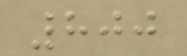800
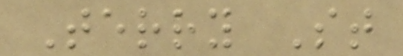Terry St
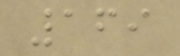169
